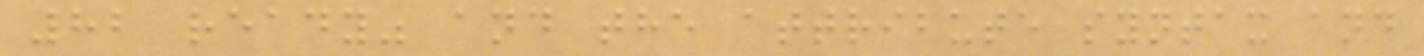82 ready" and the attribute syntax and
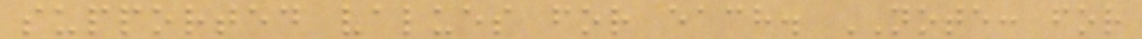supported values for each. NOTE: for
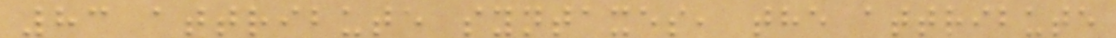83 attribute syntaxes, the attribute
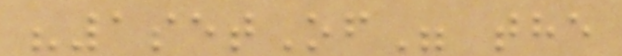"1setOf" the
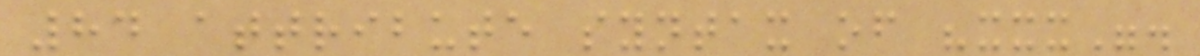84 attribute syntax of "xxx".
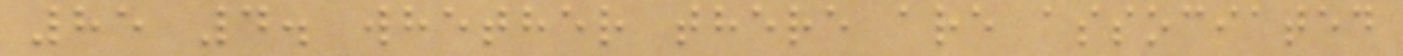85 4. whether there are associated
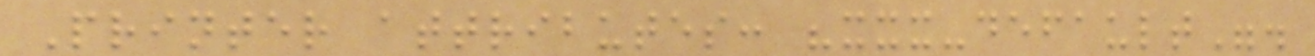Printer attributes: "xxx-default".
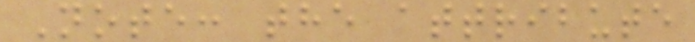Note: the attribute
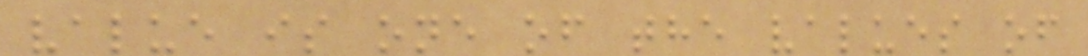value is one of the values of
